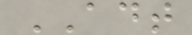ADT
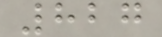827
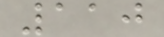110
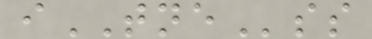iTNEss
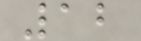12
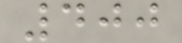400
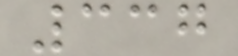337
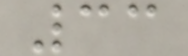33
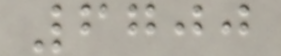6700
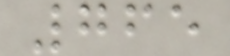765
